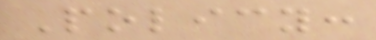Policy:
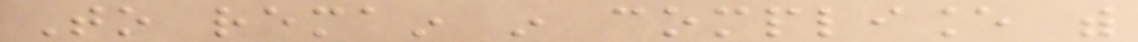To remain in compliance with
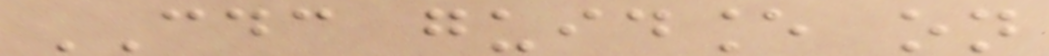CDC guidance on
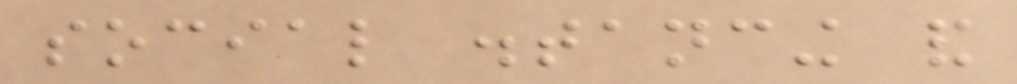social distancing and
